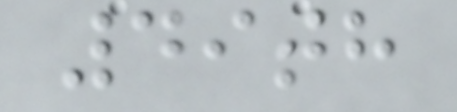49th
